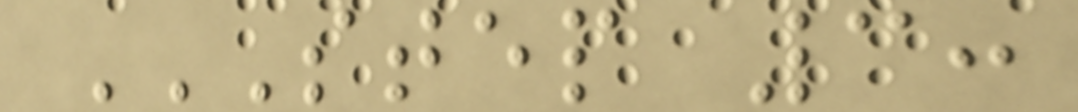STEP 3:
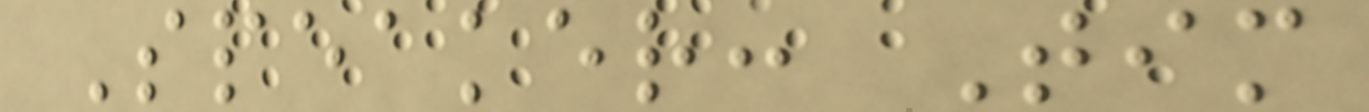Speaker: Tim
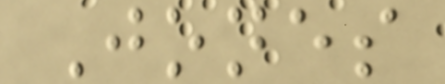Jones
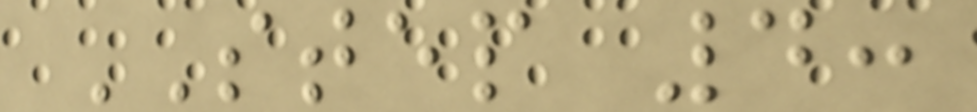STEP 4:
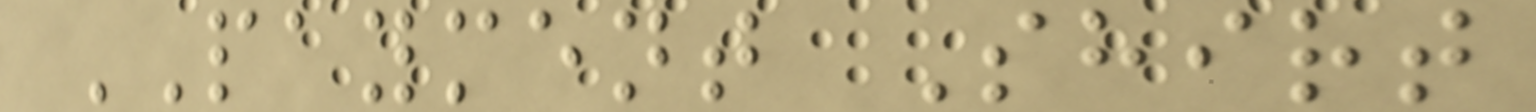PAYMENT Shirt
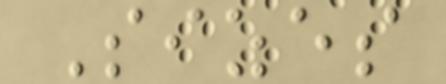Sizes
